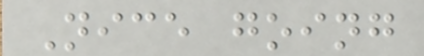Nice going
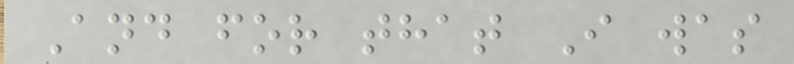And for that I was
